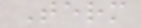Term
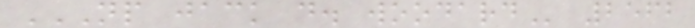NP JACK D. WOODARD 2562
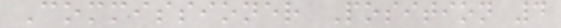Commissioner Position 4
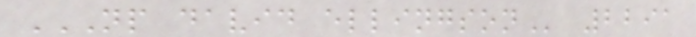NP DAVID ELLINGSON 2291
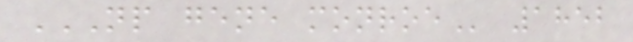NP GENE MONROE 1852
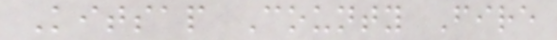Kitsap County Fire
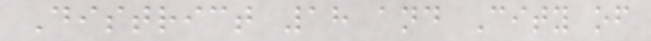District 18 and City of
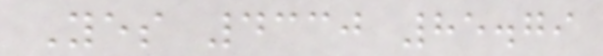Yes 4330 85.79
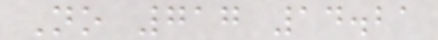No 717 14.21
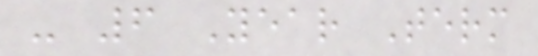- 6 Year Term
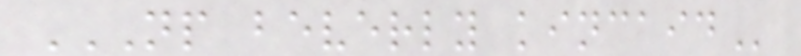NP BEVERLY KINCAID
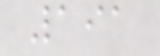191
